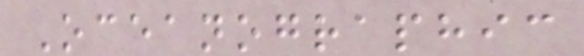Oceanographic
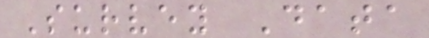Survey Data
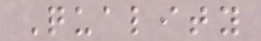Quality
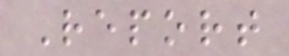Report
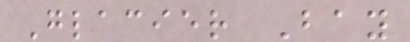Glacier Bay
